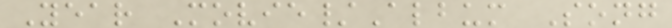Year Movie/Album Song
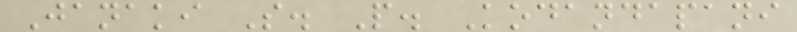Janaki S. P. Kodandapani
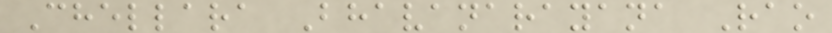Chellara Bhavanarayana Rao
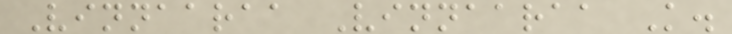Vinnaaraa Vinnaaraa K.
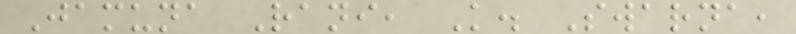Jamuna Rani, K. Swarna,
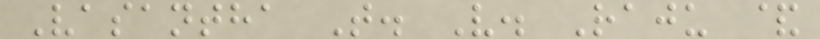Vasantha T. V. Raju &
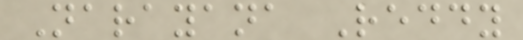Narayana Reddy
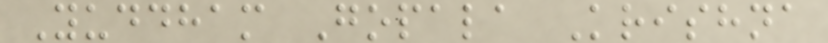Yuddham Gopala Krishna
